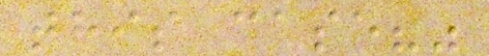this case?"
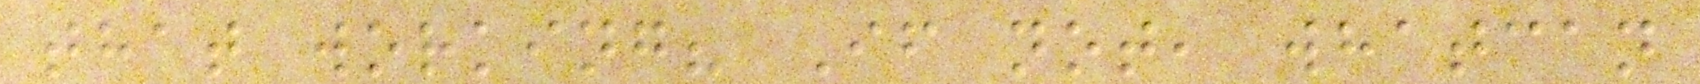that working? If not, whatcan
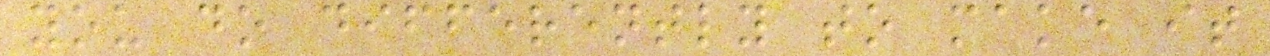you do differently to make it
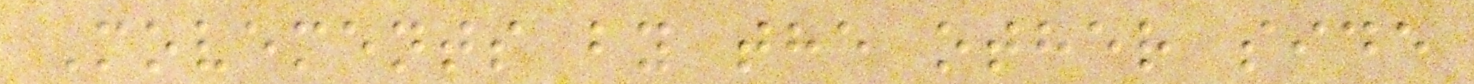Movements by the other side
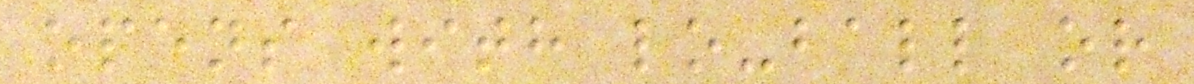opens with lo-ball or
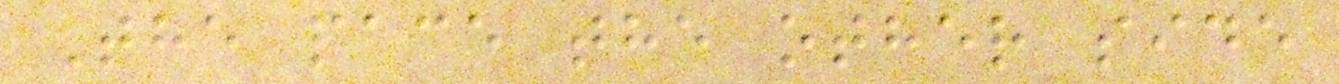The pace the other side
